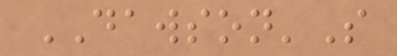DAWSON'S
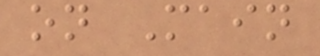on Main
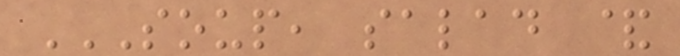SOUP, SALAD &
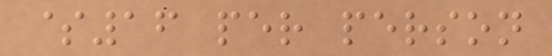$16 per person
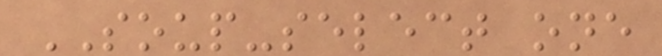SOUP-select one
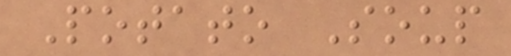Potato Soup
